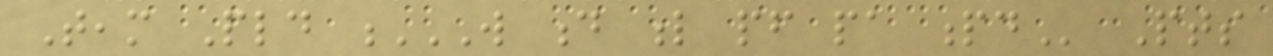Team Pld W D L PF PA PD Pts
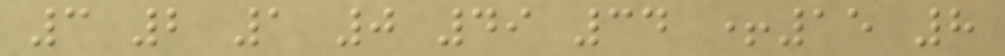3 2 1 0 49 34 +15 8
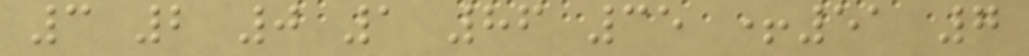3 2 0 1 86 35 +51 7
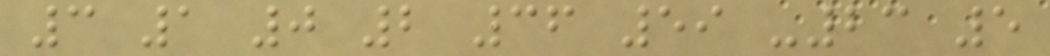3 1 0 2 36 59 -23 5
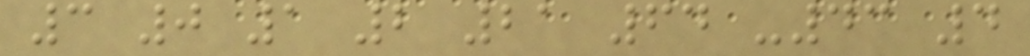3 0 1 2 21 64 -43 4
